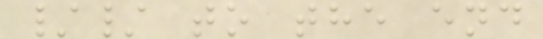// to the end
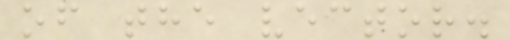of the vector.
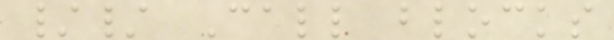// Call blocks
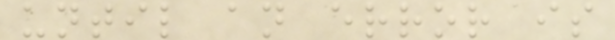until an error is
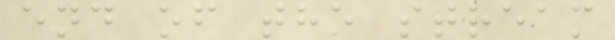end of the stream
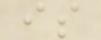is
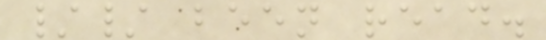// been read.
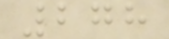278
